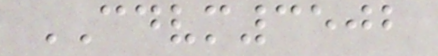CDVM3502
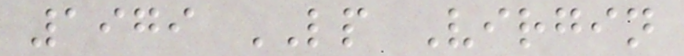1979 LP Virgin
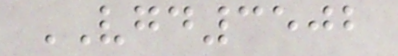VGD3502
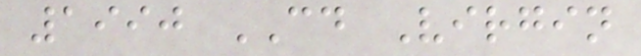1990 CD Virgin
